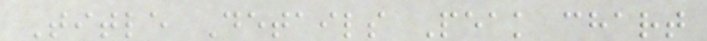Title Details Peak chart
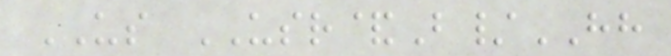US USR&B/HH
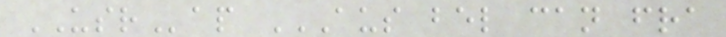USRap AUS BEL CAN FRA
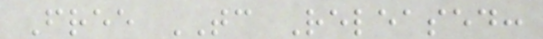Free TC Released:
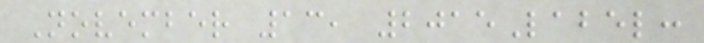November 13, 2015Label:
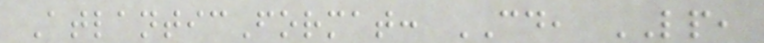AtlanticFormat: CD, LP,
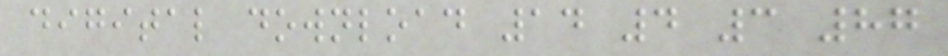digital download 14 4 3 87
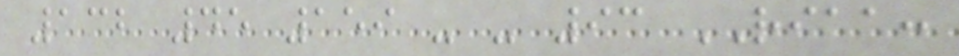132 45 159 - - 93 RIAA:
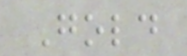Gold
